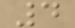4
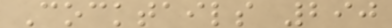Cocktails 290
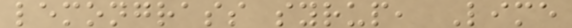lemongrass syrup, Lime
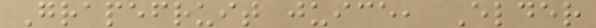Grapefruit juice, Elder
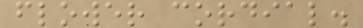flower cordial.
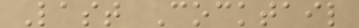Last Cocktail
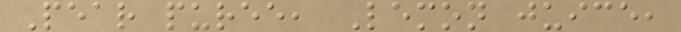Pear puree, Lemon juice,
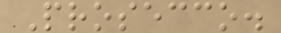Prosecco.
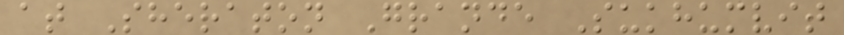at Sheraton Grande Sukhumvit
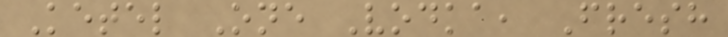Ketel One Vodka, Fresh
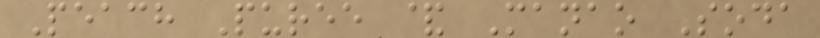Peach Puree & Manao Soda
